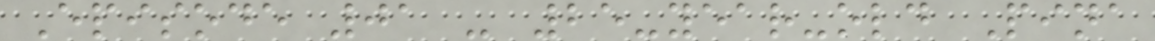Episode 01 - 25-year-old Pina
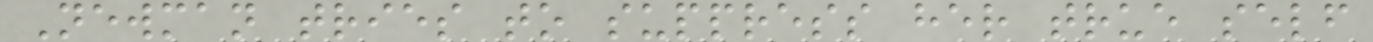Newman tries to suppress her true self
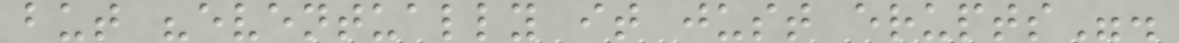but "eventually it just erupts".
